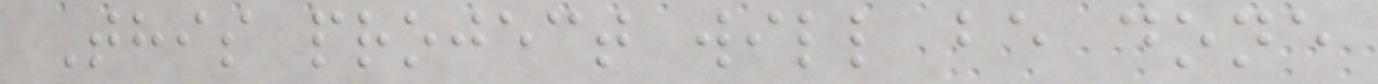This project will be done
